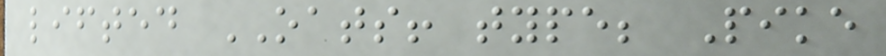lifted OATS! type; Pike
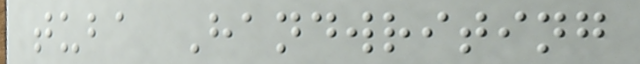tuba Handwriting
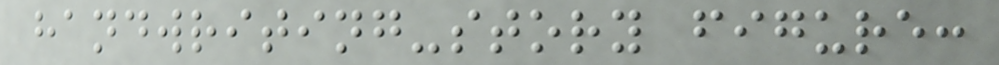handwriting-story figure:
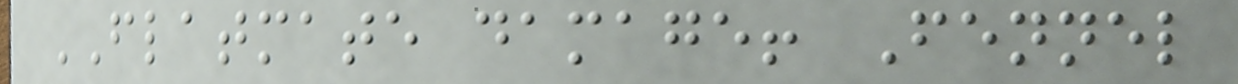FLATMATE damage! Fennel
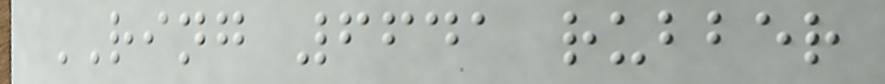RING 6641 rubber
